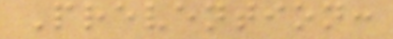Prevention:
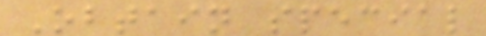Obtain special
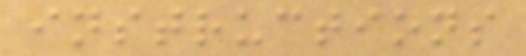instructions
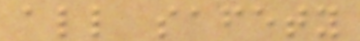all safety
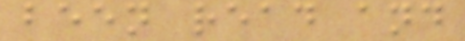been read and
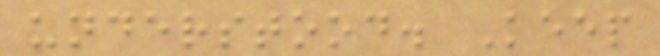understood. Keep
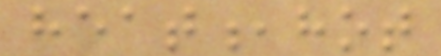heat,hot
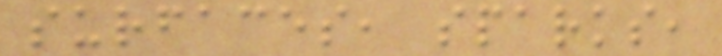surfaces, sparks,
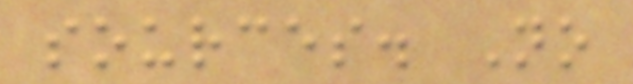sources. No
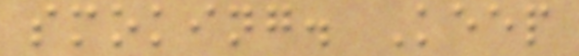smoking. Keep
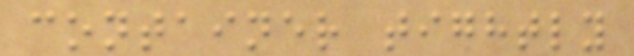container tightly
